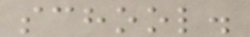school.
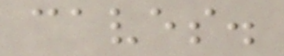caves.
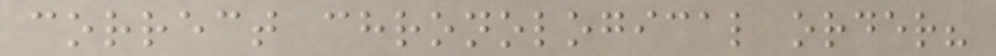correct chronological order?
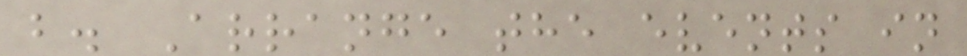b. Arrange the events in
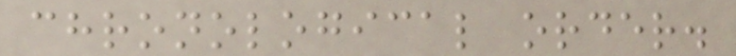chronological order.
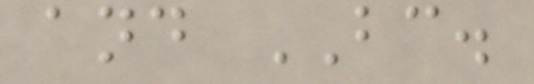and BC.
